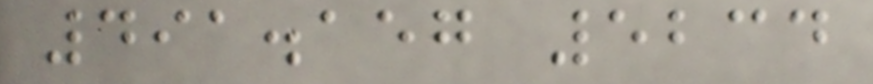491.157 5234
